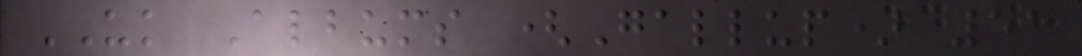UK Albums (Gallup) 51
